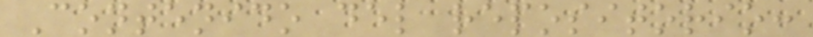Contenido del repositorio:
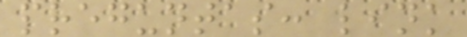preguntas: link
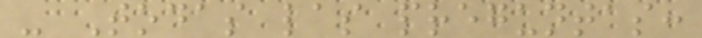- Todas las preguntas:
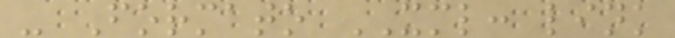- Formato XML: link
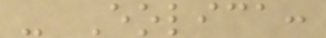- Eolica:
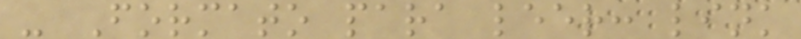- Formato para leer: link
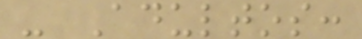- Adultos:
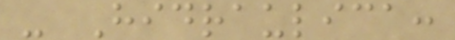- Hidraulica:
